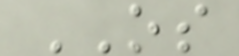OS
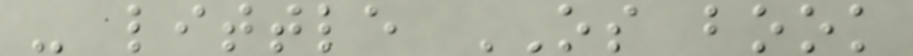- little OS book
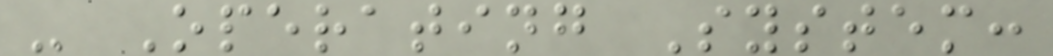- Operating System:
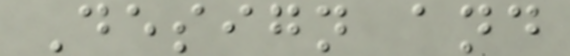Design and
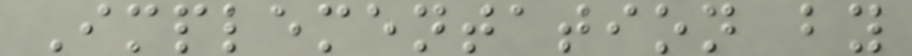Implementation by
